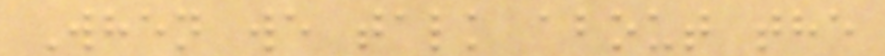When we talk about the
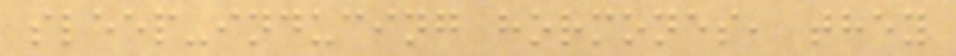sleep-inducing hormones, they
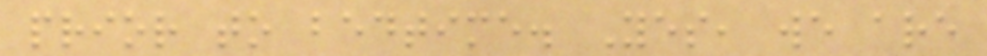prior to bedtime. Yes, we are
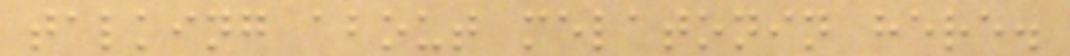talking about melatonin here.
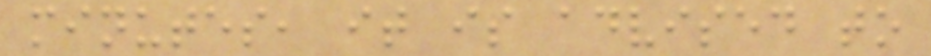minutes, it is advised to
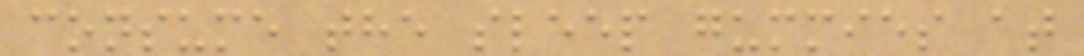consume the sleep gummies at
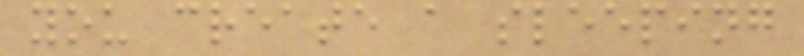you create a sleeping
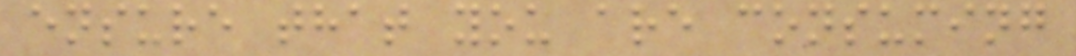ensure that you are consuming
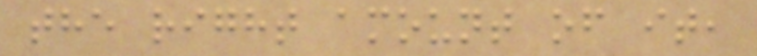the right amount of it,
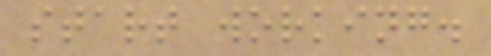start working.
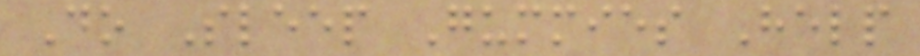Do Sleep Gummies Help
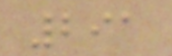291
